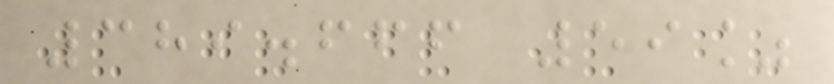389.666 59%
